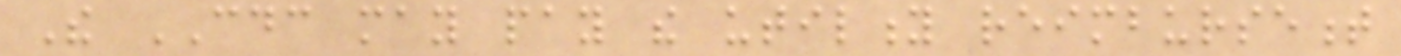The CDC may pay the utility reimbursement
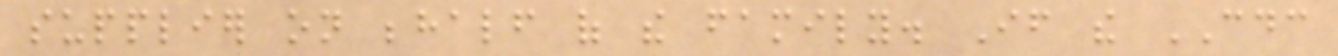supplier on behalf of the family. If the CDC
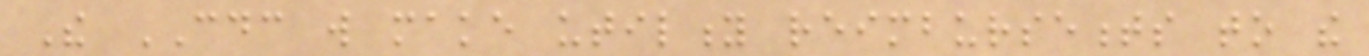The CDC will make utility reimbursements to the
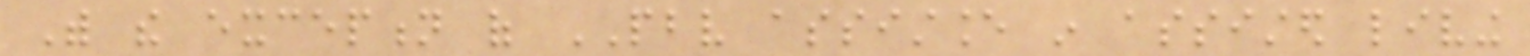With the exception of PBV assistance in assisted living
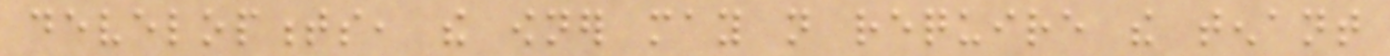developments, the owner may not require the tenant
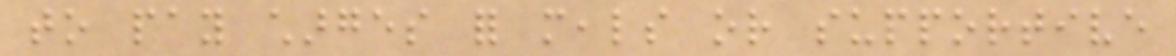to pay charges for meals or supportive
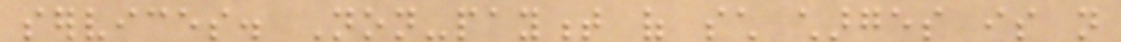services. Non-payment of such charges is not
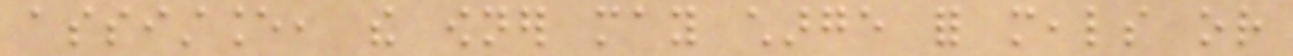assistance, the owner may charge for meals or
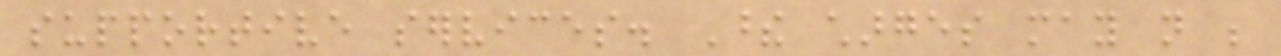supportive services. These charges may not be
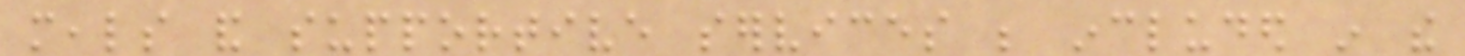meals and supportive services be included in the
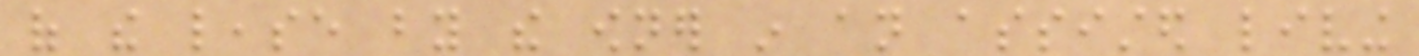of the lease by the owner in an assisted living
